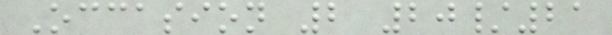Occasion 2 20/21
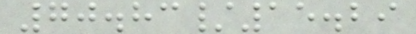70.83/15.29
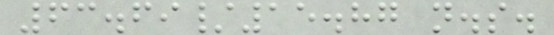63.69/15.87 n.s.
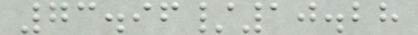73.96/10.28
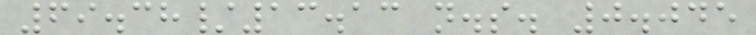69.38/13.13 n.s. 0.045
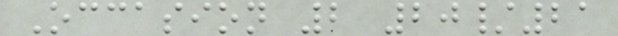Occasion 2 20/21
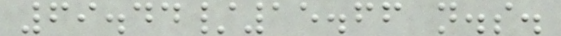69.44/15.66 n.s.
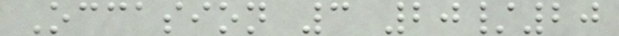Occasion 3 20/20
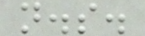n.s.
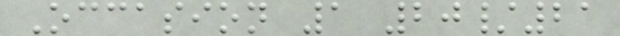Occasion 1 20/21
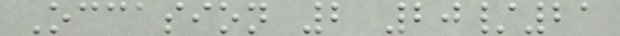Occasion 2 20/21
